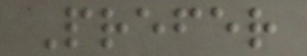Prefer
